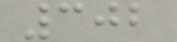302
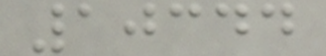10344
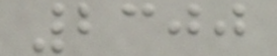2300
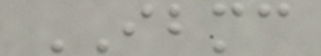IBMC
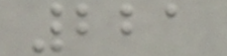221
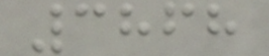3868
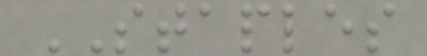STAPLES
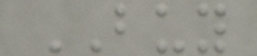BUY
